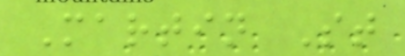Martin St
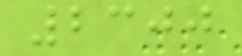2300
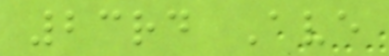23rd Ave
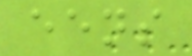eens
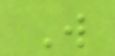W
